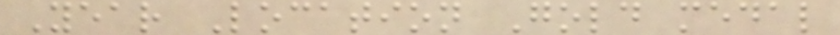Year Location Gold medal
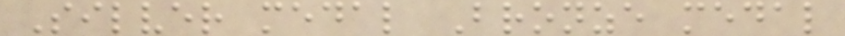Silver medal Bronze medal
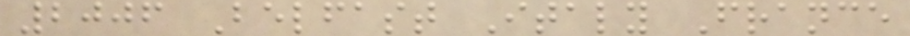2006 Belfast Italy France
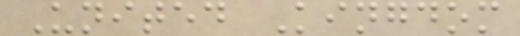United Kingdom
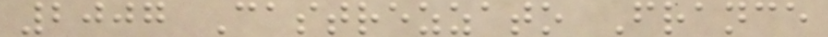2007 Castrezzato France
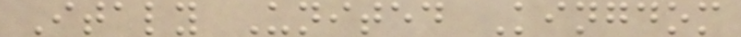Italy United Kingdom
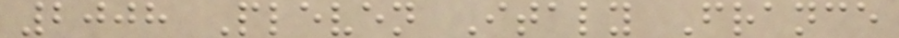2008 Pleven Italy France
